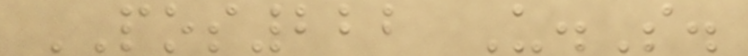POS222 U.S.
